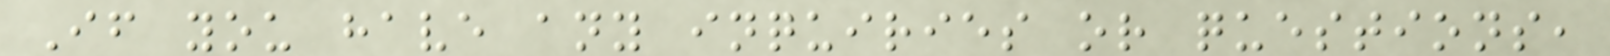If you have any inquiries or questions,
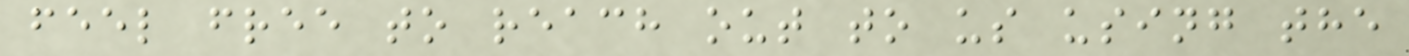feel free to reach out to us using the
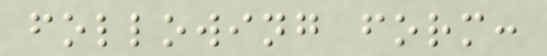following form:
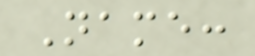Name:
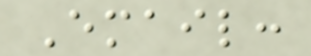Email:
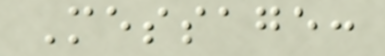Message:
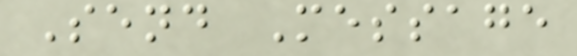Send Message
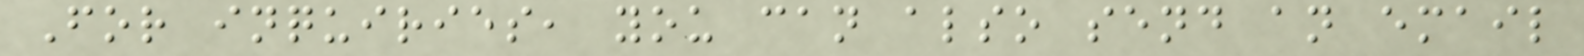For inquiries, you can also send an email
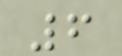6
